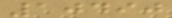10490
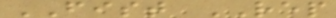FIST REP
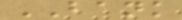BANK
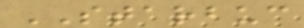STARBUC
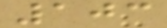103
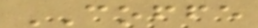COFFE
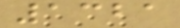1321
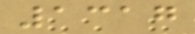1317
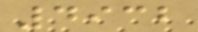4932
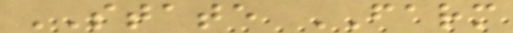STATE FARM
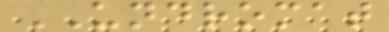UNDROMAT
